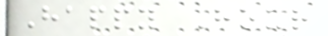Happy Hour
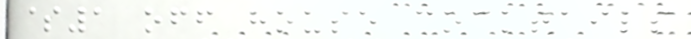$1 off house cocktails
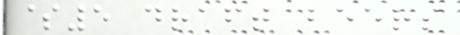$5 draft beers
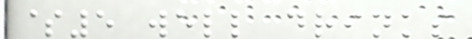$5 well drinks
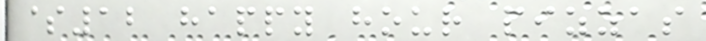$12 happy hour pizzas
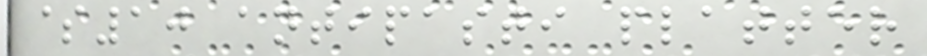$10 antipasti platter
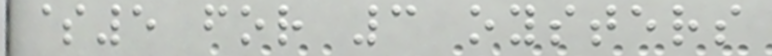$5 for 3 oysters
